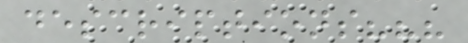descriptions???
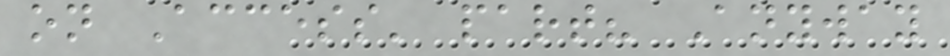on Access' part? Anyway
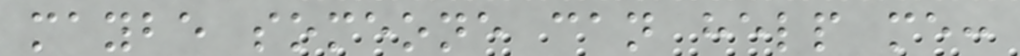maybe someone can help me:
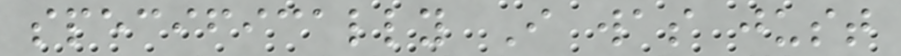specifically I was just
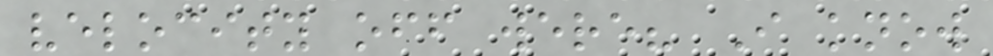velocity off were? I know
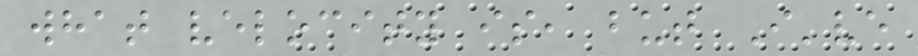what velocity is, but I've
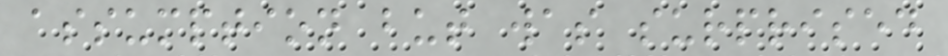assumption but was surprised
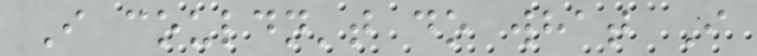I couldn't do what I
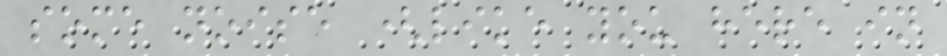some noise (like you here in
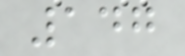147
